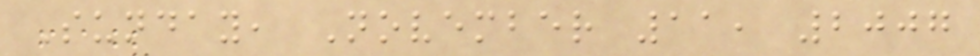Sunday, November 11, 2007
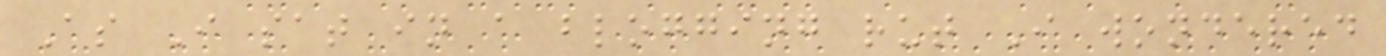As I sat in a blogging rut I wondered
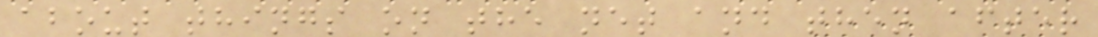about things on the net and then after
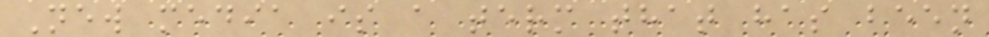New media is a term that has been
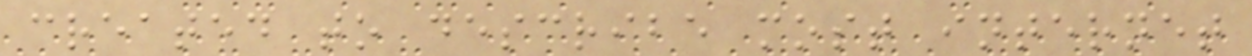created to describe most internet
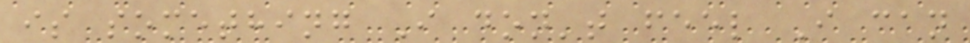is something I don't feel I can
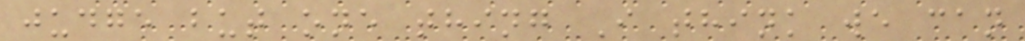judge but one thing I think we can
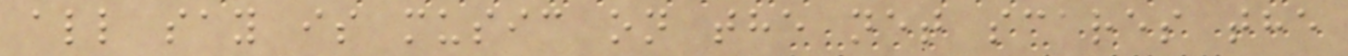all say is music on the net scares the
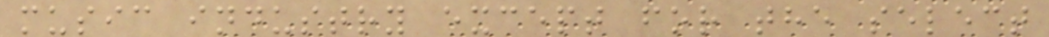music industry except for the select
